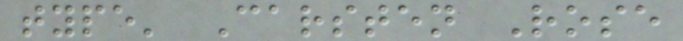type' Carsten Rose
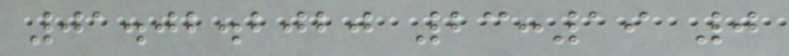01.02.2020 23:19 0
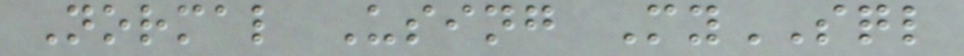Normal Using MySQL
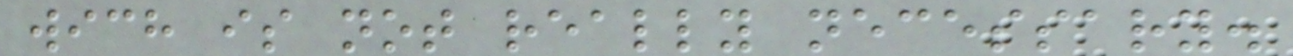wich is not really necessary.
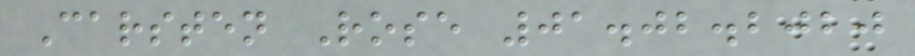Carsten Rose 01.02.2020
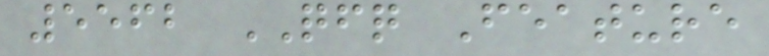5562 QFQ Feature
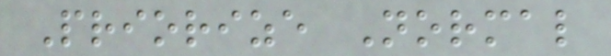Priorize Normal
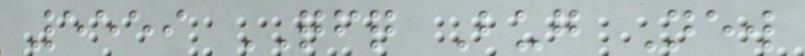5559 QFQ Bug New
